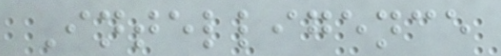Intelligence
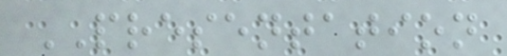PRESENTATION
